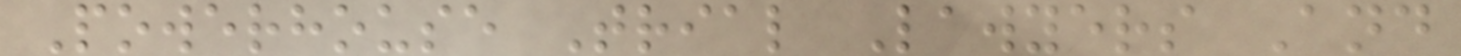Powerhouse Trial Lawyers And
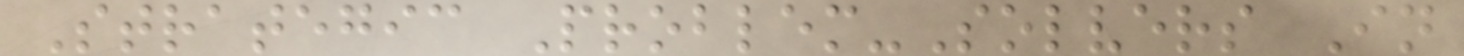Strategic Problem-Solvers In
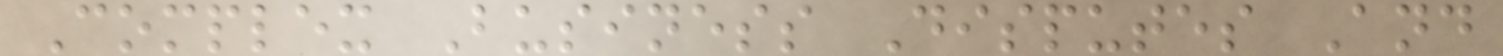Complex Business Disputes And
